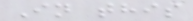In this
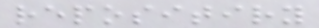repositiry
